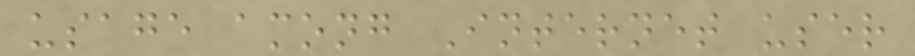usage among Internet user
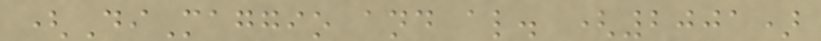(DiMaggio and al. (2001)
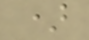)
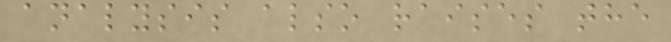analysis also raises the
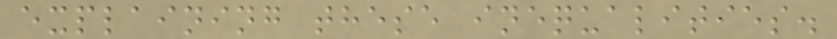explaining these inequalities.
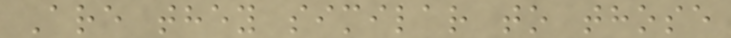Are they similar to those
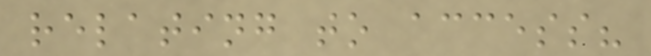relating to access?
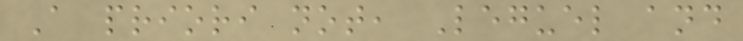A priori not, Leguel and
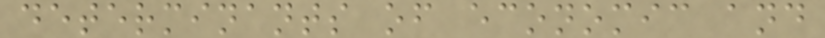determinants of economic and
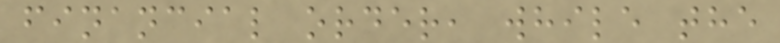financial order, while the
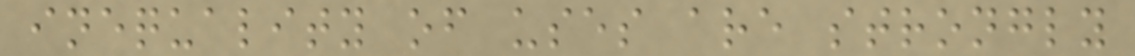inequality of uses are strongly
